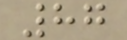87
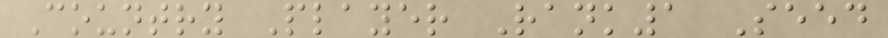Country Player Rank1 Seed
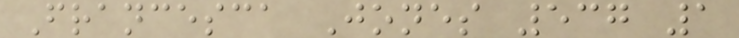Francesca Jones 537 1
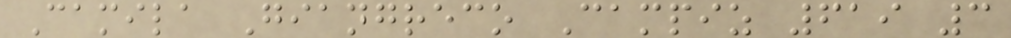Camila Giangreco Campiz 619 3
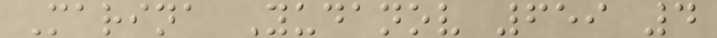Marina Yudanov 659 4
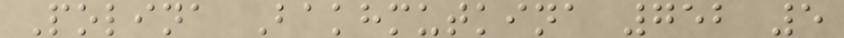Polina Bakhmutkina 752 5
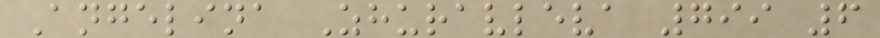Angelina Zhuravleva 799 6
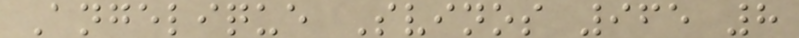Angelique Svinos 965 8
